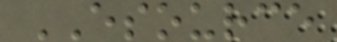ESOURCE
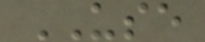USE
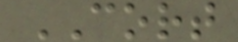CORT
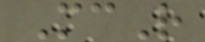McR
